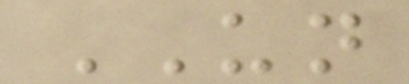UN
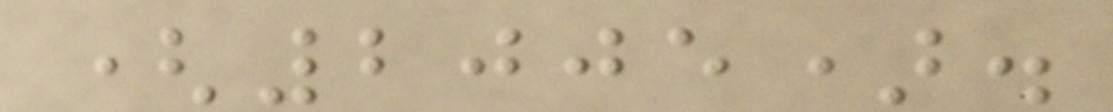(2005).
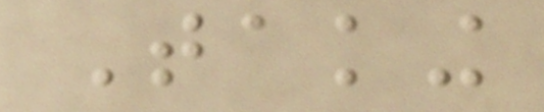Taking
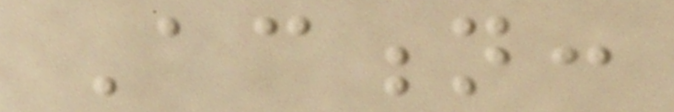Action:
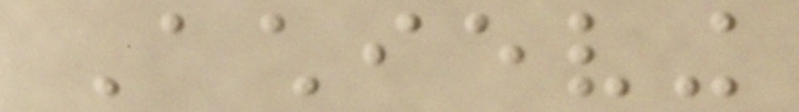Achieving
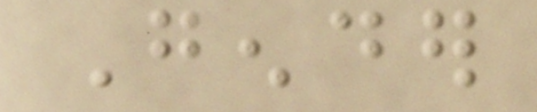Gender
